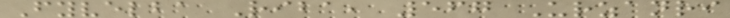Fyvelba Riba, 567 Urzanri
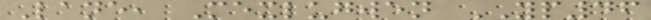Lane, Mexlugwen YP46
